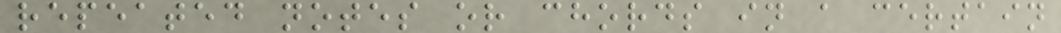repeated notes or chords in a certain
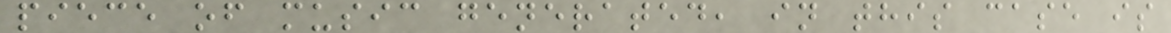piece of music generated, in this case is
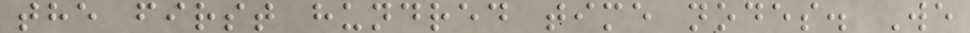the first hundred time nodes. We
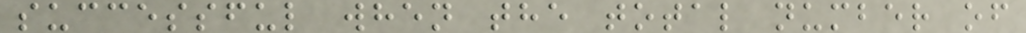successful when the total number of
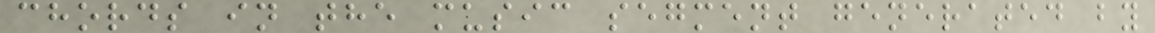chords in the music segment generated by
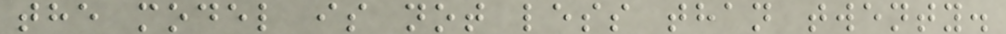the model is not less than twenty.
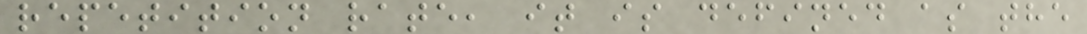repetition rate, it is defined as the
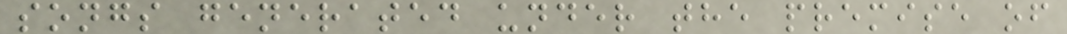songs generated under the premise of
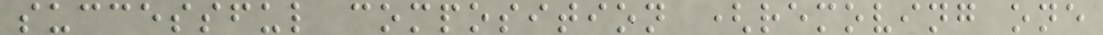successful composition (removing one
